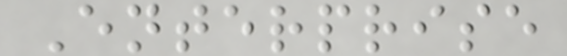Enterprise
